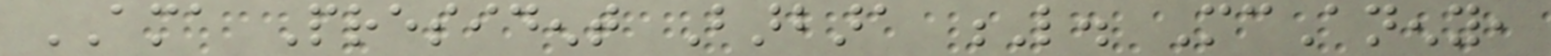AMA President Barbara L. McAneny,
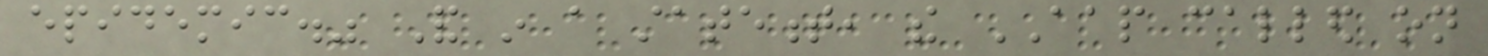epidemic." And in a statement, the AAP called on
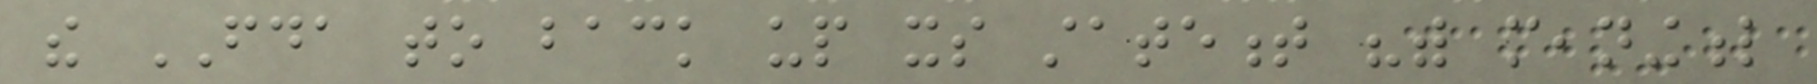the FDA to back up its statement "with meaningful
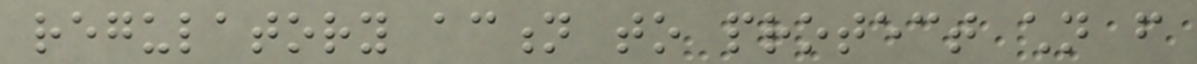regulatory action to protect children from
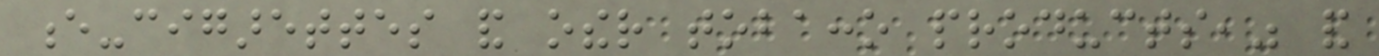e-cigarettes and other tobacco products," and
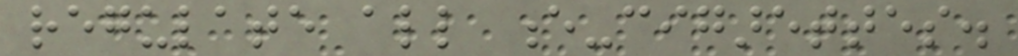regulate all e-cigarettes.
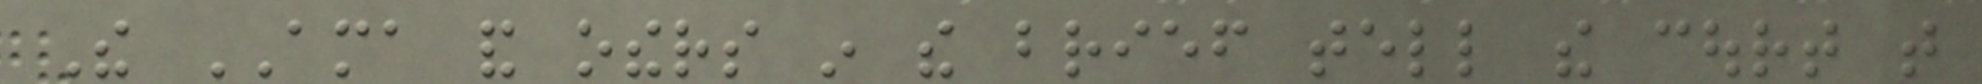The AMA and others in the brief tell the court that
